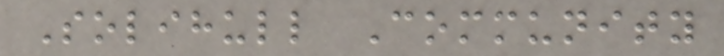Solihull Community
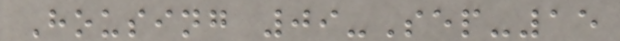Housing 09-Sep-15
